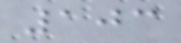103
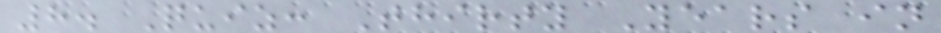8. Quiz: Thirty Years in
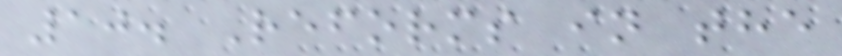10. Reforms in the
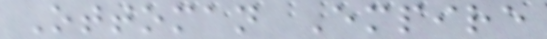Ottoman Empire
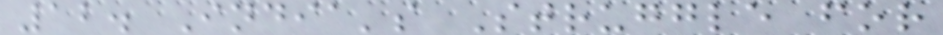12. India's Struggle for
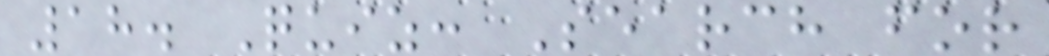18. Quiz: Search for
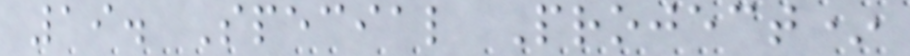19. Special Project*
